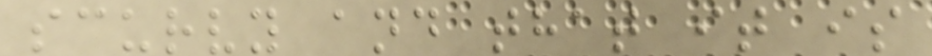scurvy and that it is
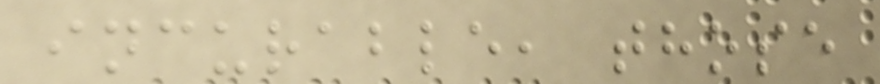incurable, those
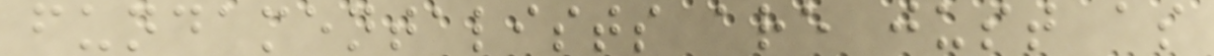fundamentalists are just as
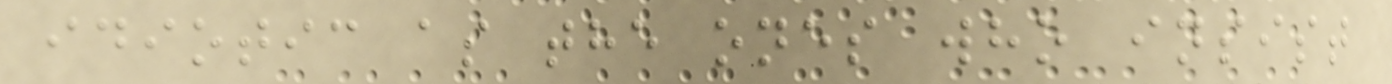idiotic as the ones who insist
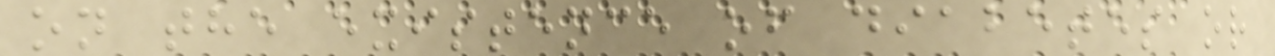on the existence of diabetes or
